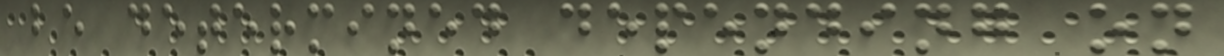be determined depending on
